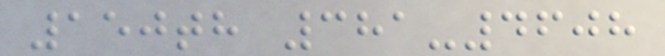150th 381-4608
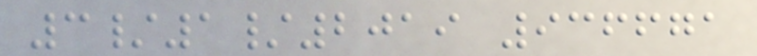3/1/2019 936671
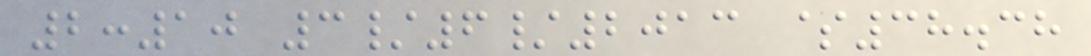2:10 3/6/2013 $38.38
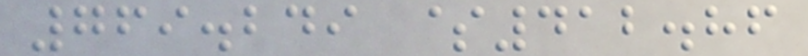769.249 $412.86
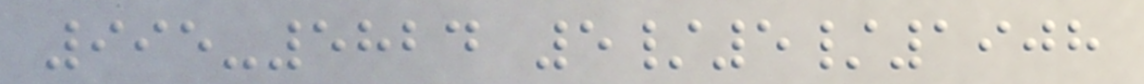995-5824 5/5/1908
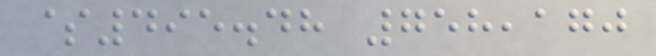$495.48 758,170
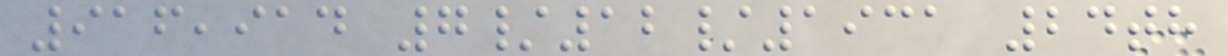916,914 7/12/1931 24th
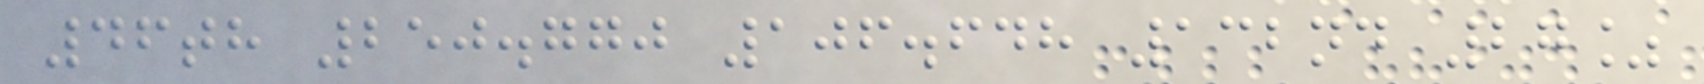46th 250.770 106.648 132nd 27%
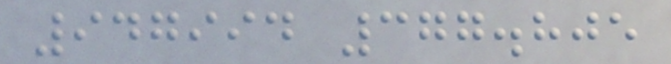947994 377.805
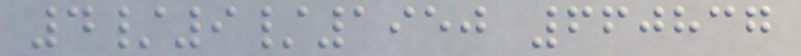4/9/1950 660837
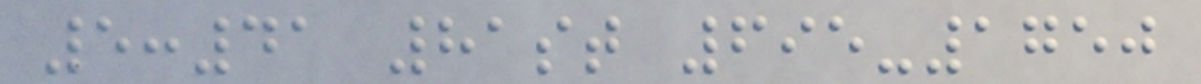5:41 81st 695-1750
